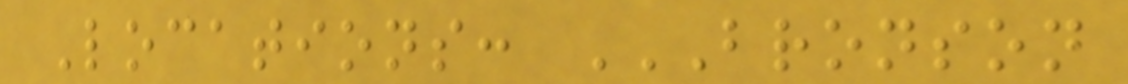Locations: BRONSON
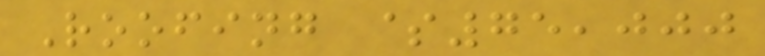Roofing $75,000
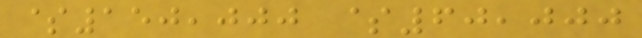$150,000 $60,000
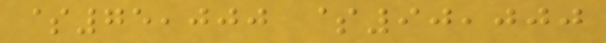$75,000 $90,000
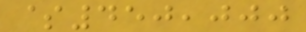$450,000
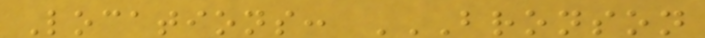Locations: BRONSON
